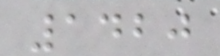1420
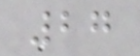27
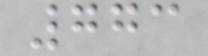773
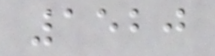1520
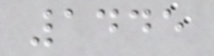1445
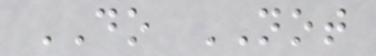DO NOT
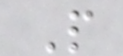P
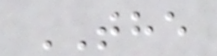THE
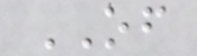OF
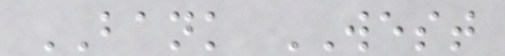BANK WEST
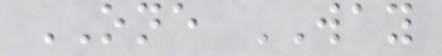ONE WAY
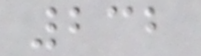232
